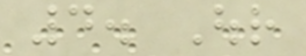4. Our
